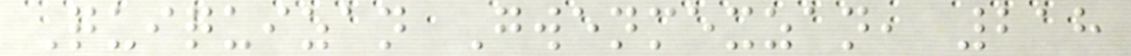Quiquizan Gwenmexzan, 218
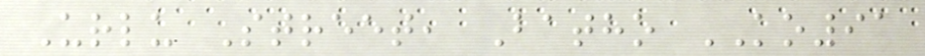Urlu Street, Batho KO91
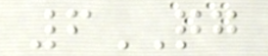6QG
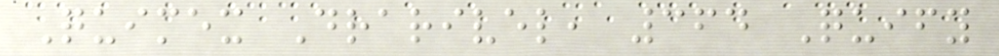Quimex Drarivel, 364 Quify
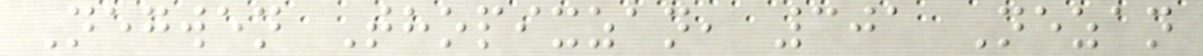Negwen Thopixzan, 301 Nezan
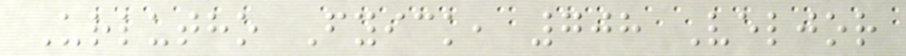Urlutho Fyick, 708 Veljor
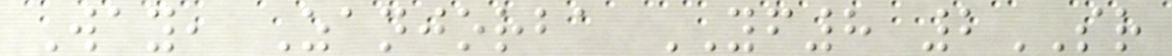Way, Zanjorba YF8 2SR
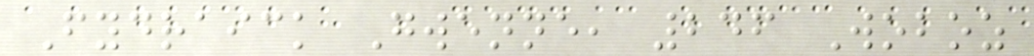Fydraick Gwenne, 246 Woboz
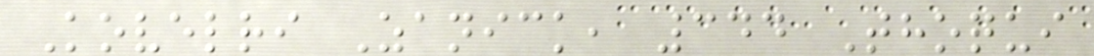Kovelri Zanick, 344 Thoqui
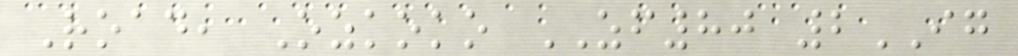Road, Ozkoko ZF80 2IG
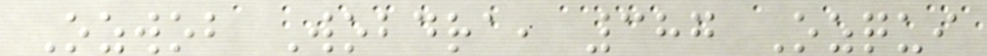Ozwob Wobdra, 387 Ozqui
